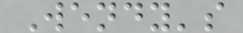Wendy's
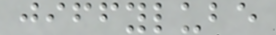jiffylube
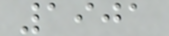1901
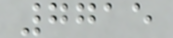7715
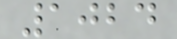1024
